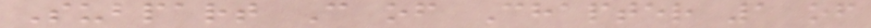Subpart C of Chapter 1 of
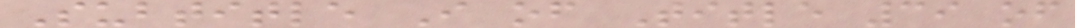Subtitle I of Title 39 of
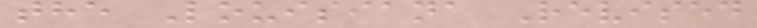the Louisiana Revised
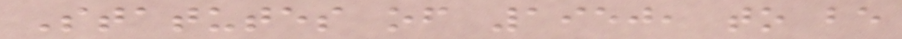Statutes of 1950, to be
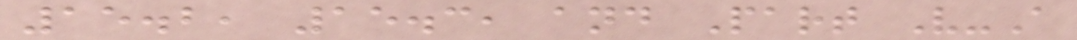15.2, 15.3, and Part V-A
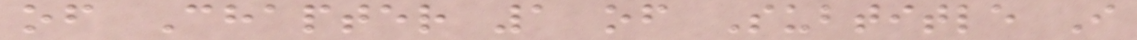of Chapter 1 of Subtitle I
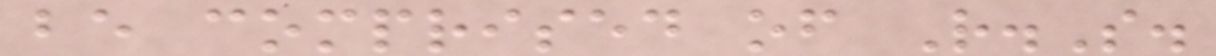be comprised of R.S.
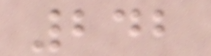242
